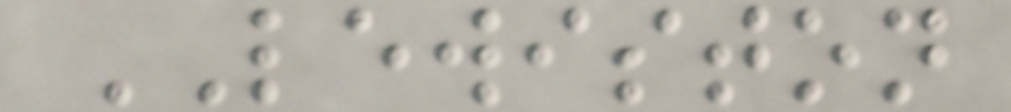LEWISTON
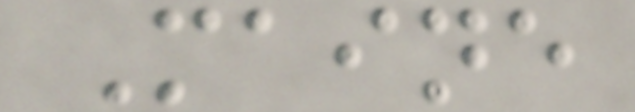Maine
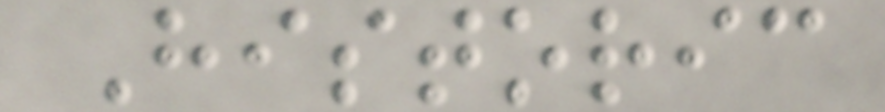Historic
